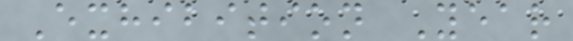Exhibition Year
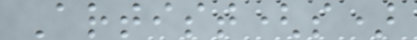Artist(s)
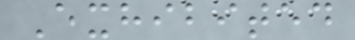Exhibited
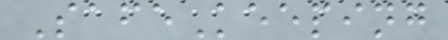SafeKeeping
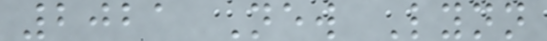2021 New Lynn
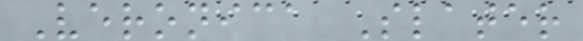Veronica Slater
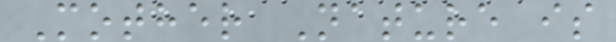Mother Nature is
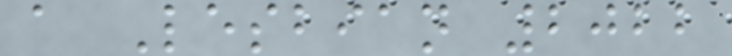a Lesbian 2022
